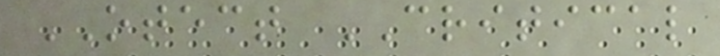OTECT CRITICAL
